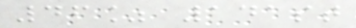46% 141st
